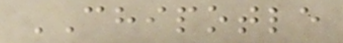CHIPOTLE
